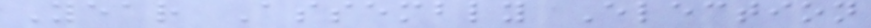Year Assembly Election
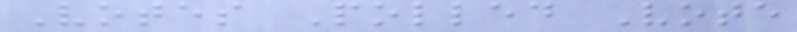Votes Polled Vote
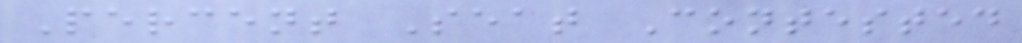Percent Seat Contested
